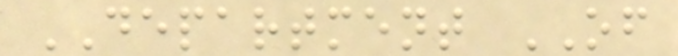DEPARTMENT OF
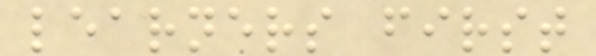learners first
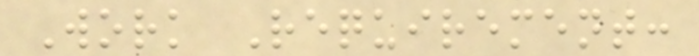Work Requirement:
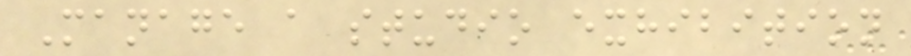Manage a studio exhibition
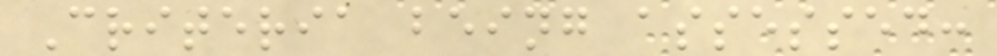Criteria being assessed:
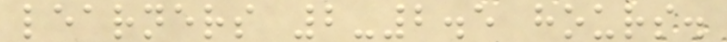learners 2-2.5 hours.
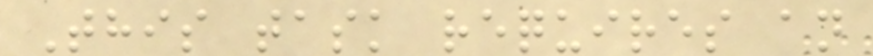This task requires an
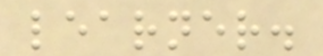learner.
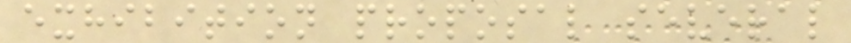exhibition proposal several
